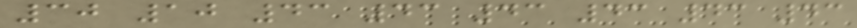30 10 43 43 43 43 43 43
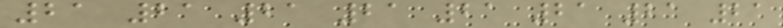21 21 21 21 21 21 21 21
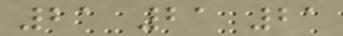21 21 21
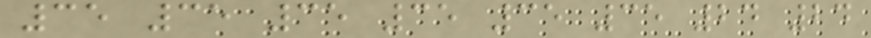35 35 35 35 35 35 24 24
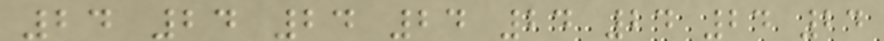24 24 24 24 24 24 24 24
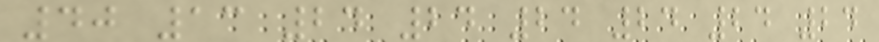40 13 24 24 24 24 24 24
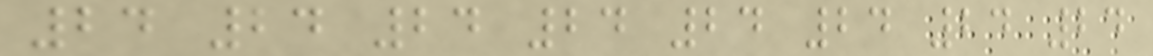24 24 24 24 24 24 24 24
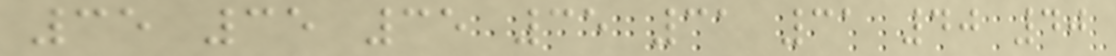35 35 35 35 31 31 40 40
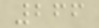266
